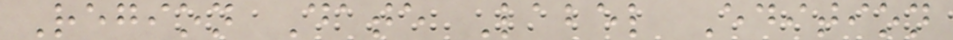Region Date Label Edition
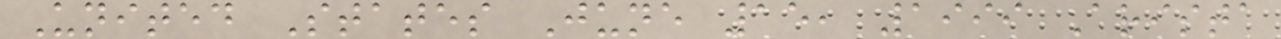United States June 15, 1999 Arista
